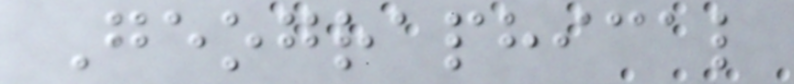Geographical
